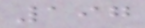197
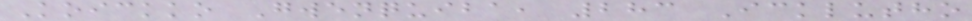Koickko Gwenquiba, 283 Icklutho
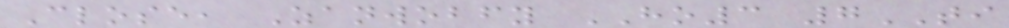Close, Zanwobfy HO3 7TI
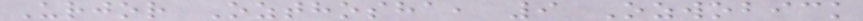Urjor Ozthosha, 9 Ozwobick
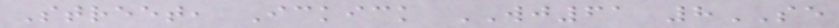Street, Ickick WJ61 8SE
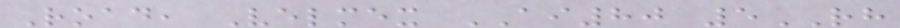Road, Velmex AI80 5RH
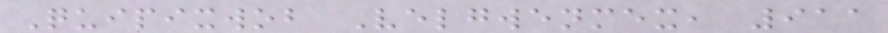Quipixwob Velgwenmex, 911
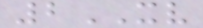2XV
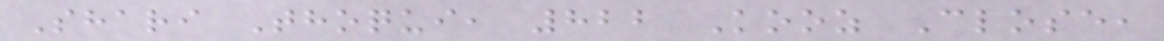Shari Thoqui, 822 Kooz Close,
